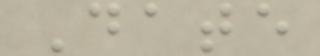Date
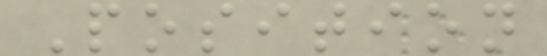Position
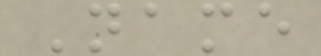Name
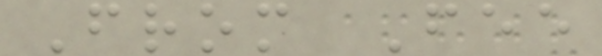From Fee
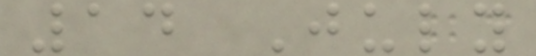14 July
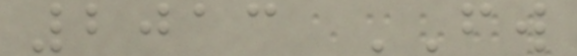2013 FW
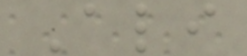Ali
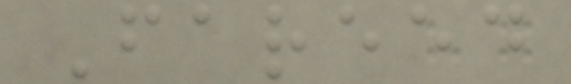Fareed
